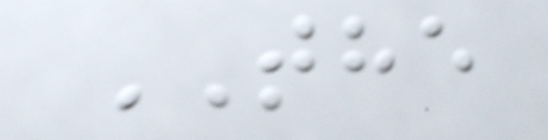THE
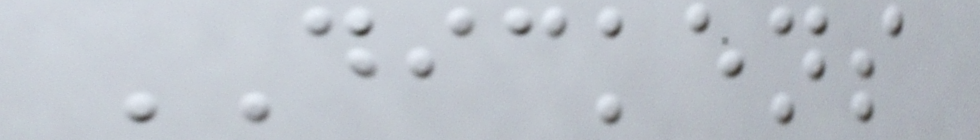DICKENS
